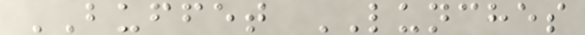BUFFET LUNCHES
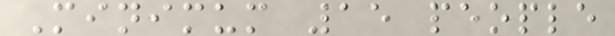Minimum 15 people
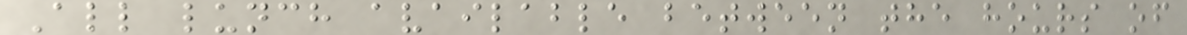All lunch available between the hours of
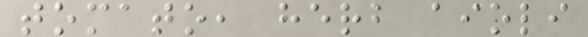tomato, herb aioli
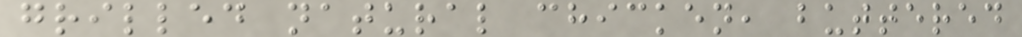grilled natural chicken, buttered
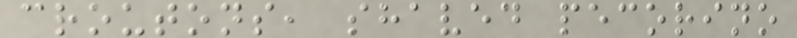croutons, shaved pecorino
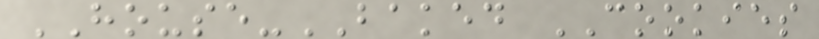HOUSE-BAKED COOKIES
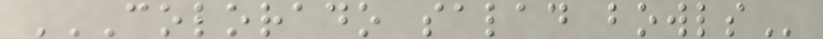COLORADO SALAD BOWLS
